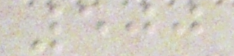500
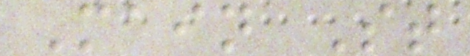Main St
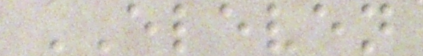ELEVEN
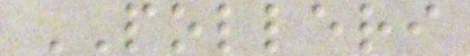POLLERI
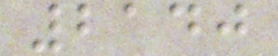2140
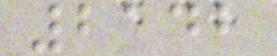2142
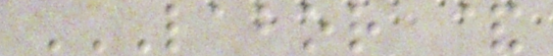LABOR &
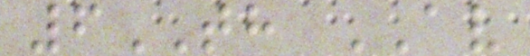6TH AV
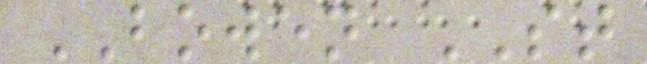BOWEN ST
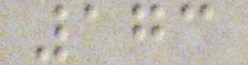173
